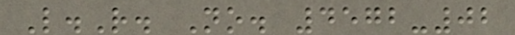L.R. No. 4572-02
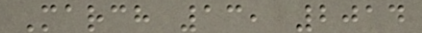March 13, 2014
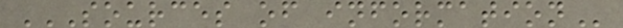SOURCES OF INFORMATION
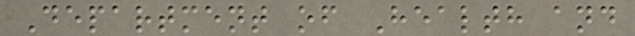Department of Health and
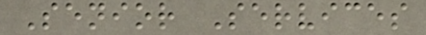Senior Services
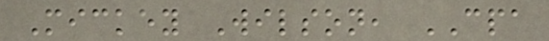Mickey Wilson, CPA
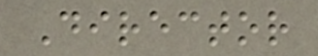Director
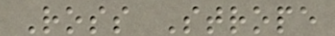Ross Strope
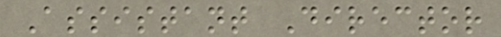Assistant Director
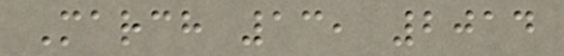March 13, 2014
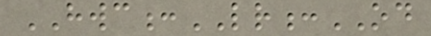HWC:LR:OD
